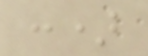:)
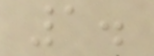1.
